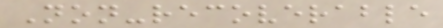Non-recoverable
